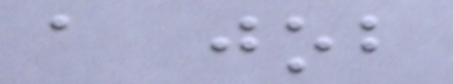a job
